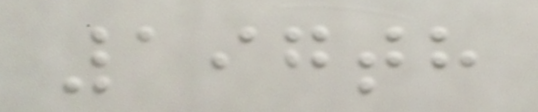197th
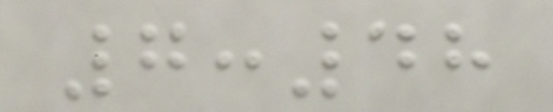7:48
